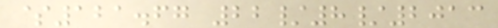$121.67 22/8/2013
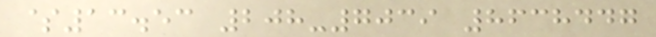$13.53 208-7039 8638447
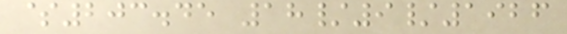$203.45 18/9/1926
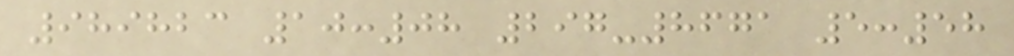989823 10:08 297-8671 5:58
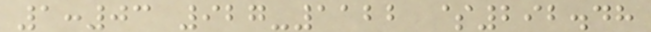1:03 927-1122 $292.48
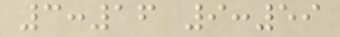3:16 9:59
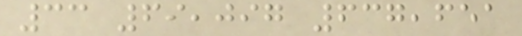33 69,097 637,651
